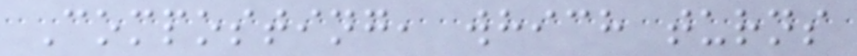Composting, which turns
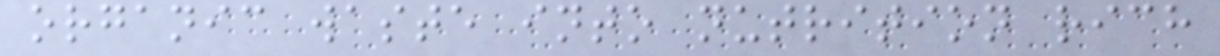organic waste into nutrition rich
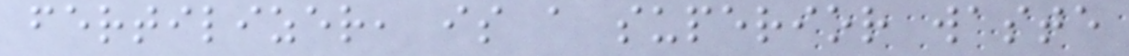fertilizer, is a superior waste
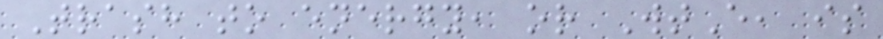Trash to energy, or WtE, is
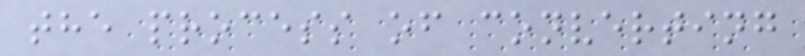the process of converting
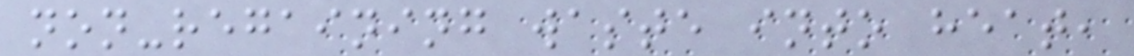non-regaining waste into heat,
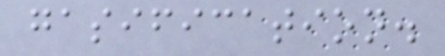gasification.
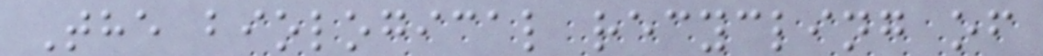The biological recycling of
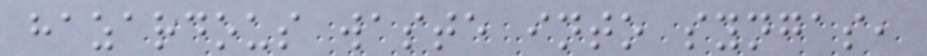hazardous waste into syngas,
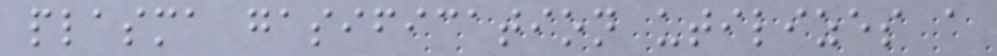plasma gasification utilizes a
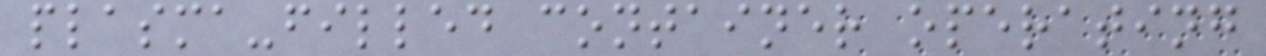plasma-filled container operating
